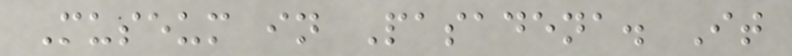Museum in Pasadena. It
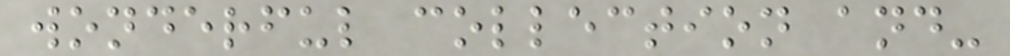wonderful collection and-
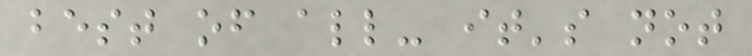best of all- it's not
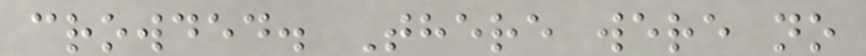crowded. There were no
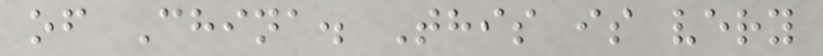of China. This is very
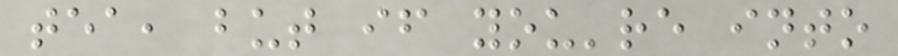tea, but if you're into
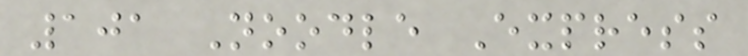101 Noodle Express
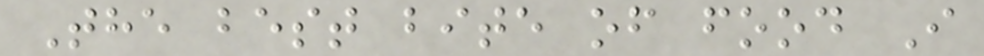The best bite of food I
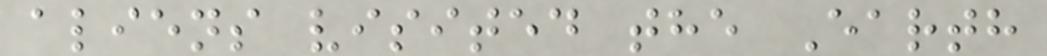aliens visited the Earth
